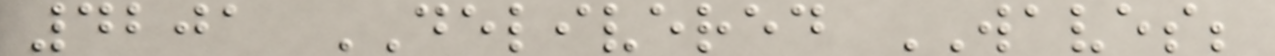4201 DELIVERED WAVES;
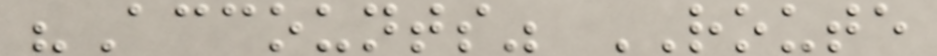"Accounts" ROUTE
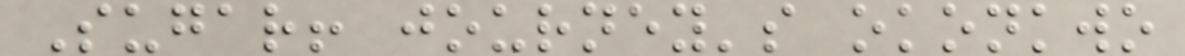Sugar! journey's okonkwo
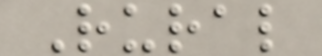Rural
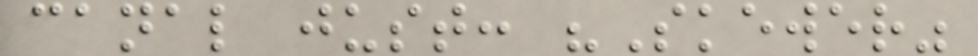canal just: "Skewer"
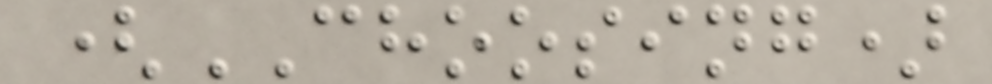(CHOOSING)
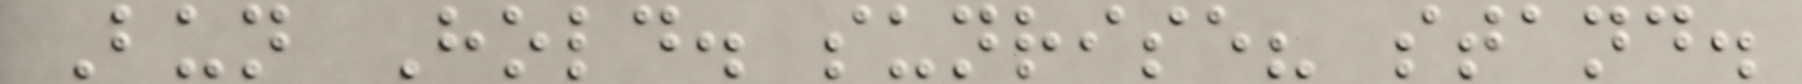Bun Hold. sunrise? stand.
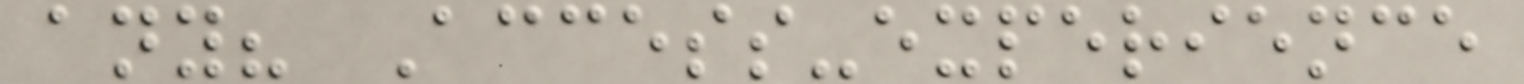any? Access-experience
